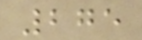275
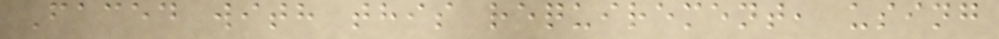Faced with this requirement, using
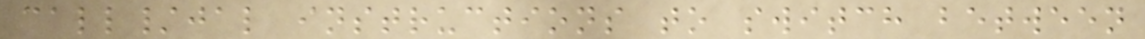call/jal instructions to switch between
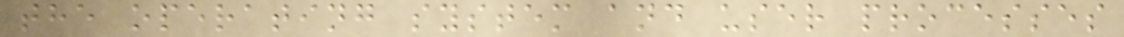the operating system and user processes
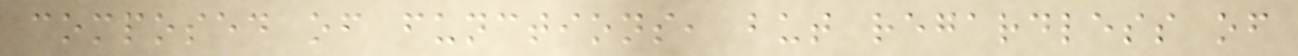composed of functions, but regardless of
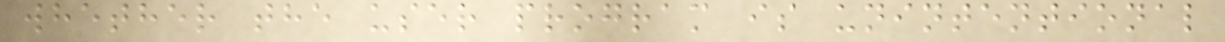whether the user program is unintentional
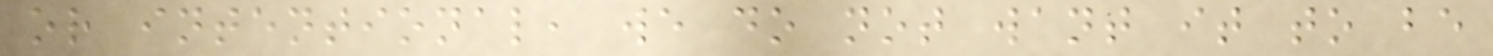or intentional, we do not want it to be
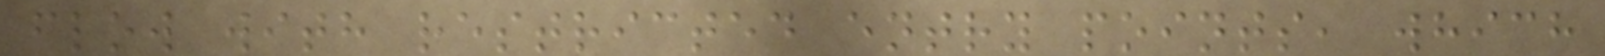flow with restricted entry points, which
